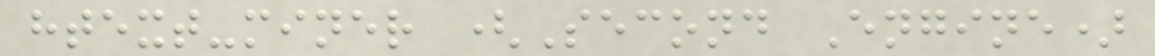htext-miner (Second Engine)
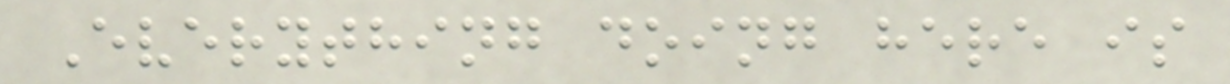Everything doing here is
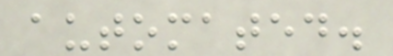automated.
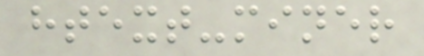htext-miner
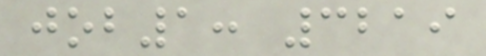job1: 3219
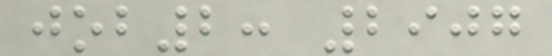job2: 2907
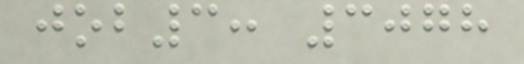job3: 3078
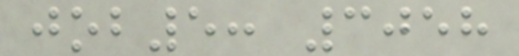job5: 3058
